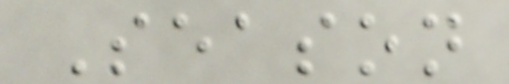Season
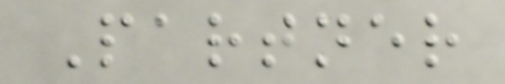Partner
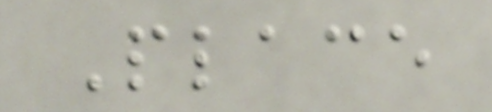Place
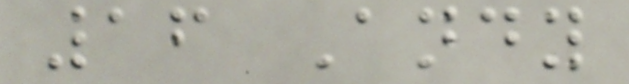16 Andy
